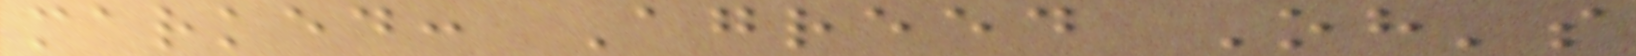marked: Agreed Oh's
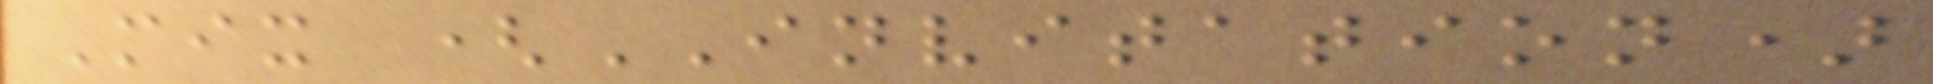Mix (INVITATION)
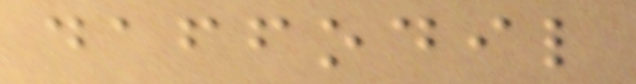daffodil
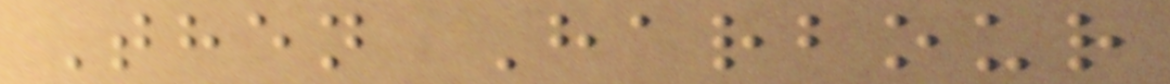Then Harbour
